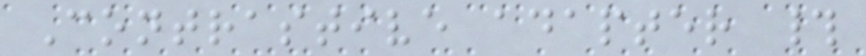Contrastive adapter #
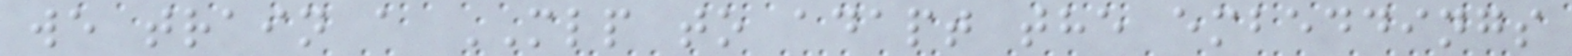we train a MLP to adapt the embeddings
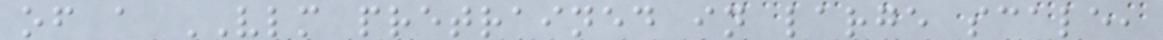of a VLM pretrained in large scale,
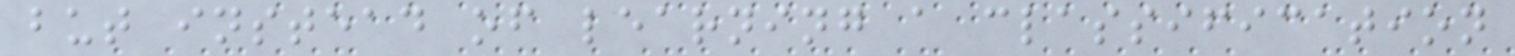but instead of learning a classification
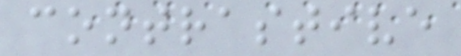contrastive
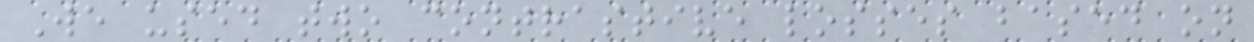We used two contrastive losses based on
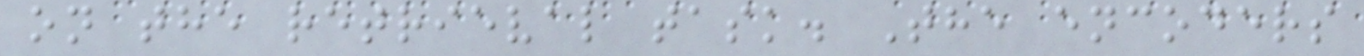on the retrieval task. The encoders
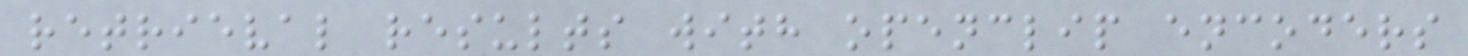retrieval results with openclip encoders
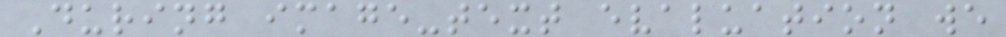During image-text evaluation we
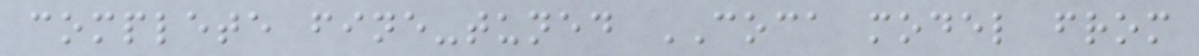complete fine-tuned COCA model from
